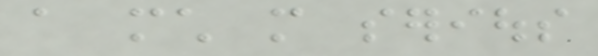a much more serious
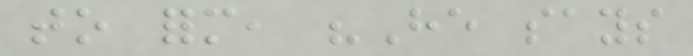to form, "He says
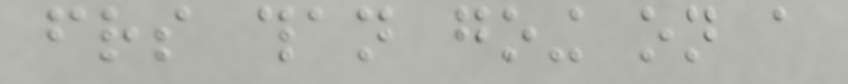friends than going on a
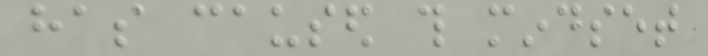has caused this mindset
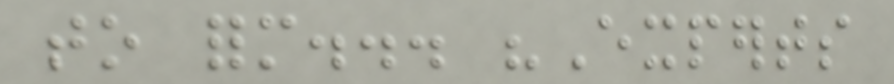to form... "Experts
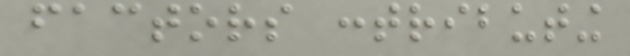factors contributing
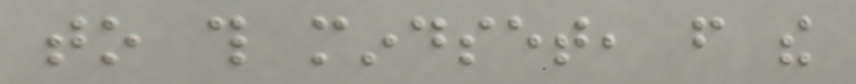to this mindset, from the
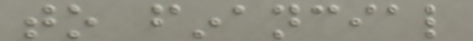to financial
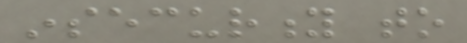insecurity to
